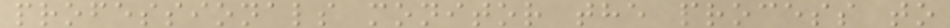professionals monitor the process to
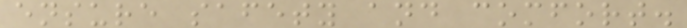ensure safety and comfort.
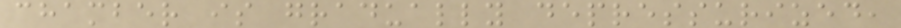chamber is gradually depressurized,
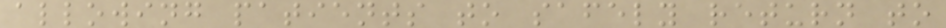allowing patients to safely return to
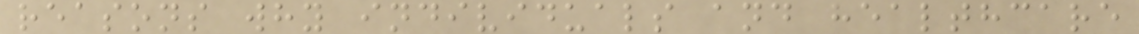reasons why individuals and healthcare
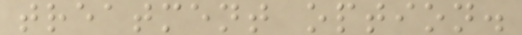treatment option.
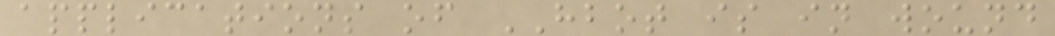applications of HBOT is in wound
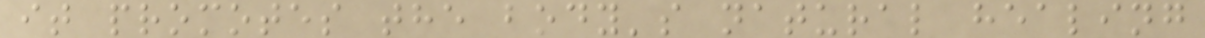it promotes the body's natural healing
